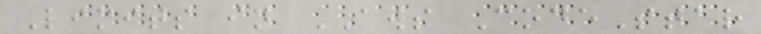Limits in AWS CodeStar
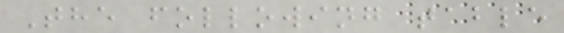The following table
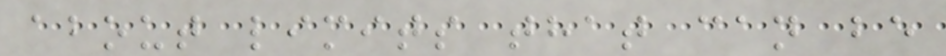about limits that can be
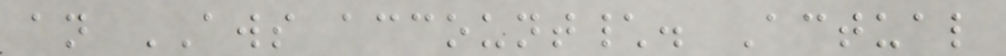an AWS account\. Actual
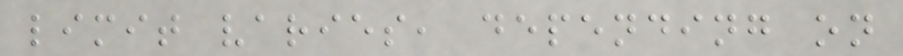limit varies, depending on
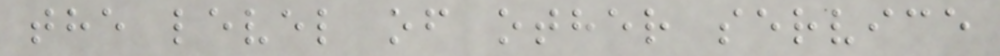the level of other service
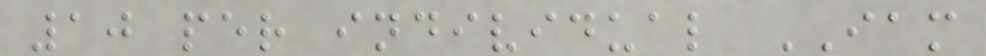10 per individual IAM
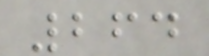264
